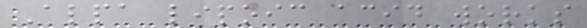Alpa lipoic acid works
